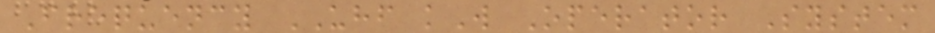Frequency UHF kW Operator System
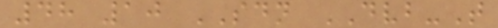48 10 SDN DVB-T
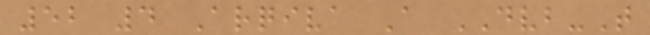52 4 Arqiva A DVB-T
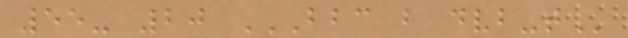55- 20 BBC B DVB-T
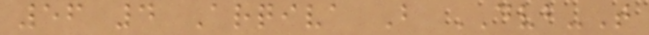56 4 Arqiva B DVB-T
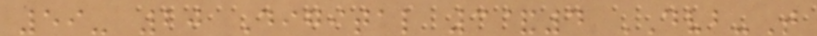59- 20 Digital 3&4 DVB-T
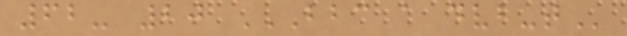62- 20 BBC A DVB-T
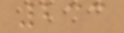233
